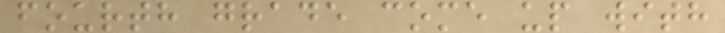fourth grade come up with
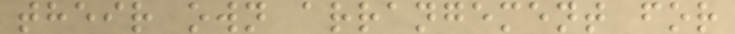their own arrangement for
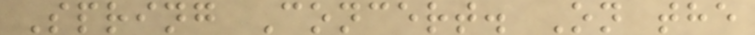Spring Concert. On the
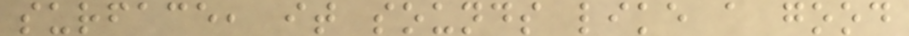surface, it sounds like a good
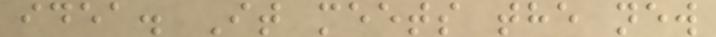idea. It meets the new
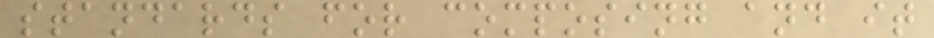standards for composing and it
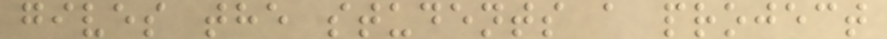gives the students a project
